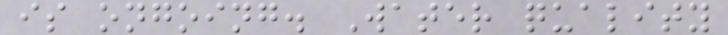is ongoing. Water quality
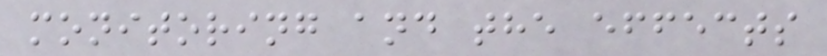monitoring and the effects
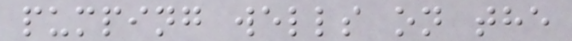pumping wells on the
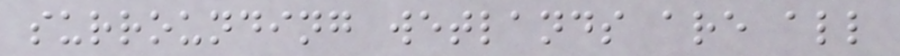surrounding wetlands are all
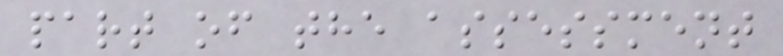part of the assessment
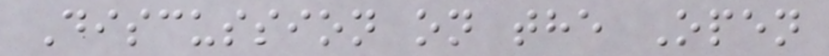Discussion on the Open
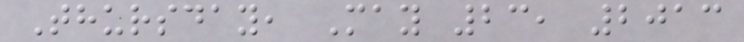Thursday, May 23, 2013
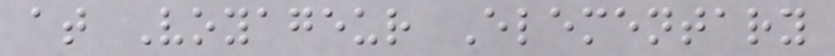at Voyageur Elementary
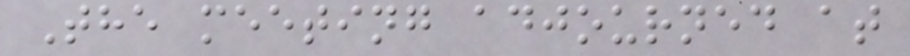The meeting adjourned at
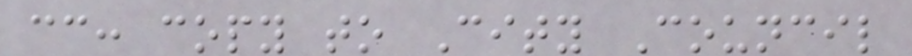cc: copy to City Council
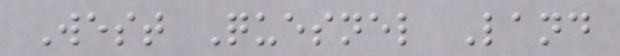West Quesnel Land
